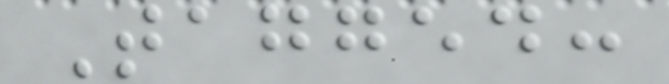Tagged:
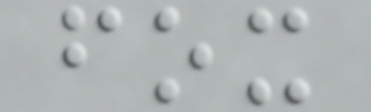fox
